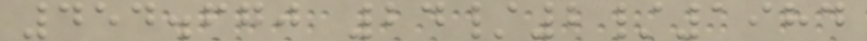454.670 24/2/1984
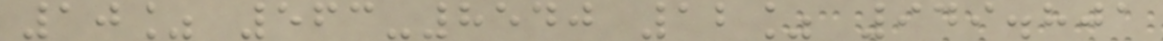10% 563-8540 12% 949.801
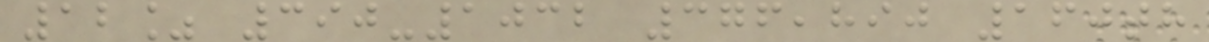12% 390-1032 376,890 160th
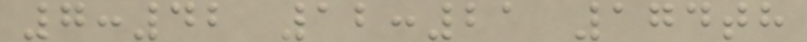7:42 12:21 174th
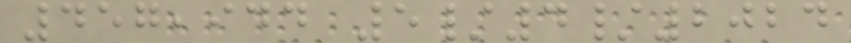457,944 5/4/2024
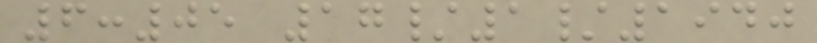6:05 17/1/1940
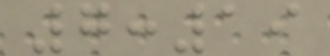7:19
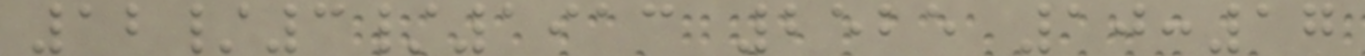12/3/1913 2525 10:17
